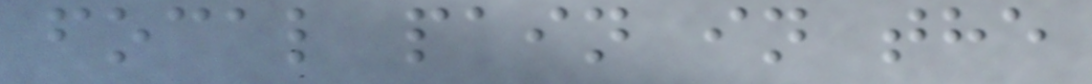focal pain in the
